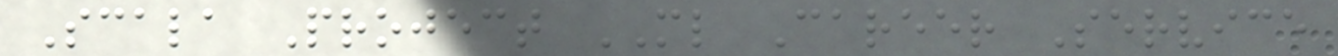Scala Project ML Career Service
